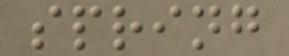spring
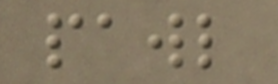pawl
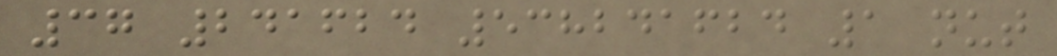37 241624 538241624 1 nut
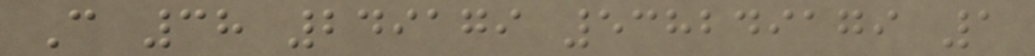C 38 249179 538249179 1
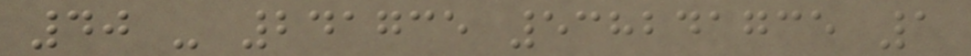40 - 241735 538241735 1
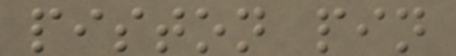piston pin
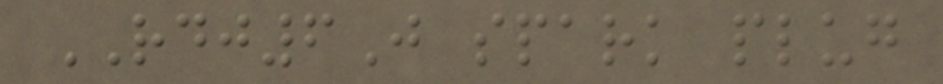RDJ6J spark plug
